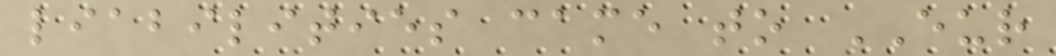liabilities came to EUR
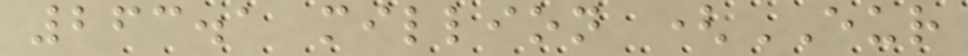263.1 million (EUR
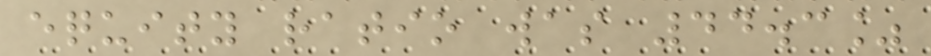equity ratio was 44.3%
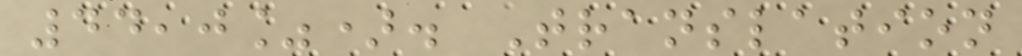44,0%). Translation
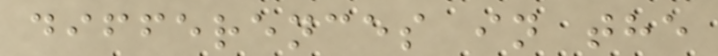differences in the
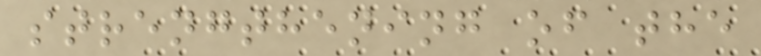strengthening of the
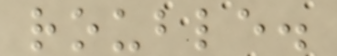rouble.
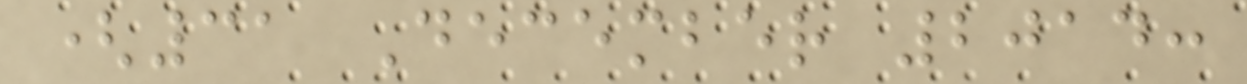(31 December 2014:
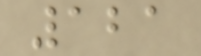121
